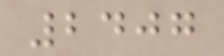2407
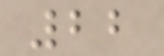22
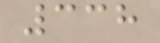338
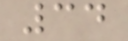34
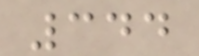344
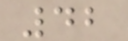42
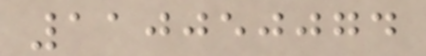110050074
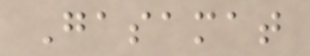Gasamat
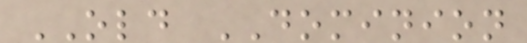OLD DOMINION
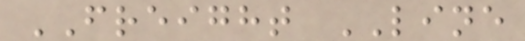FREIGHT LINE
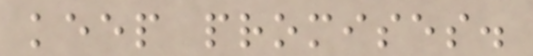keep promises.
